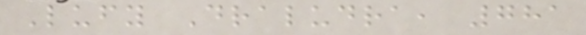Lufy Draludra, 781
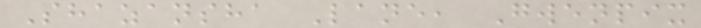Shazansha Lane, Gwenpix
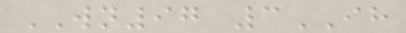WN97 3IH
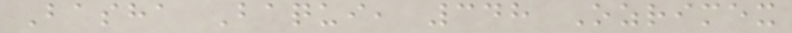Basha Baqui, 348 Ozrimex
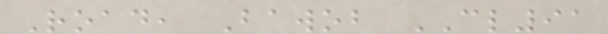Road, Bawob CL91
